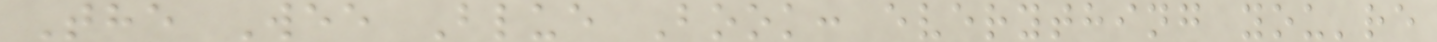The Wee Blue Book: everything you're
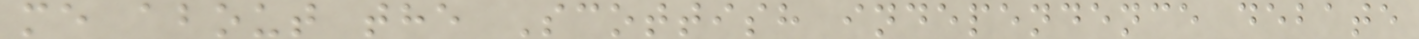me about the Scottish independence debate
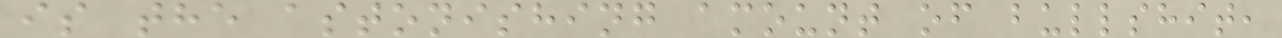is the astonishing amount of bullshit,
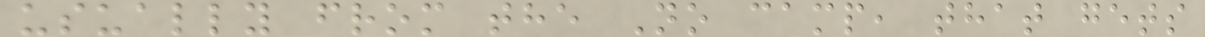usually from the No camp, that gets
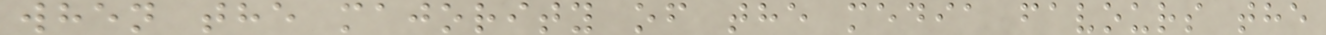when the majority of the media favours the
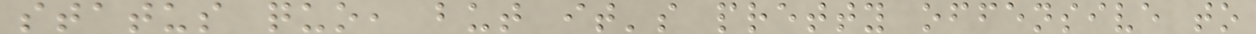status quo, but it's pretty offensive to
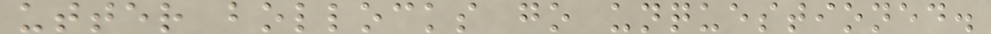utter bollocks go unquestioned.
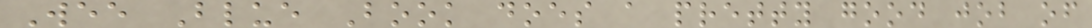Wee Blue Book does a pretty good job of
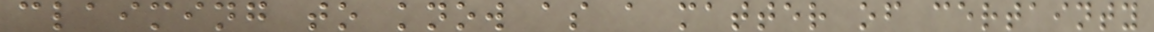claiming to know as a matter of certainty
